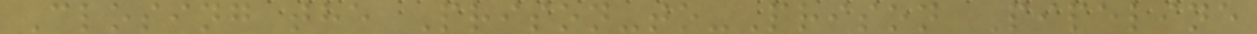Closing the Prison-to-Prison Pipeline
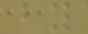by
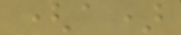(a)
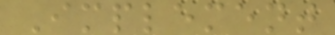Implement
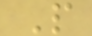P
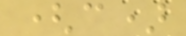(c)
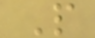P
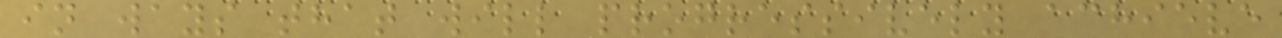in ways that will progressively achieve
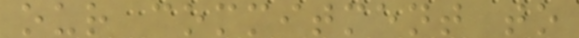our commitment to
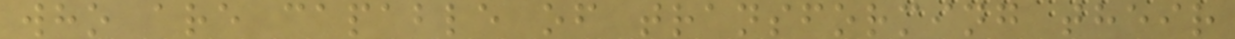who are capable of transforming their
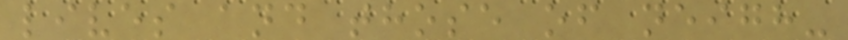lives and those of neigh-
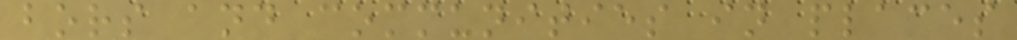bors and communities in places
